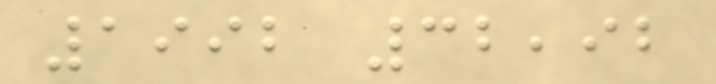1992 32,92
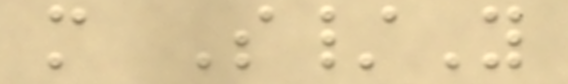m S/Y
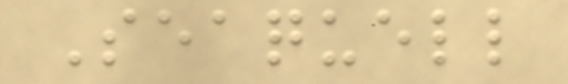Seaquell
